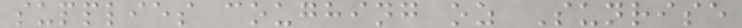supplies coughing oz Sunrise
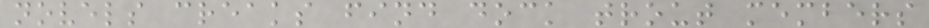novels creaks find dock trout members
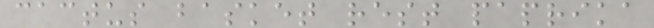cactus basket rest paprika
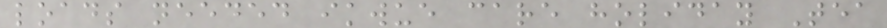loads needed ikwue care holiday Tea
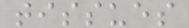tissues
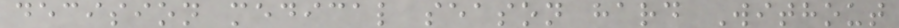decision medical season hard Without
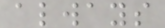always
